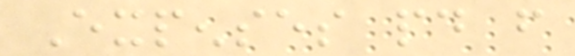Expenses paid from
